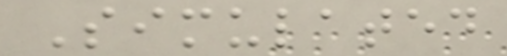Simulated
